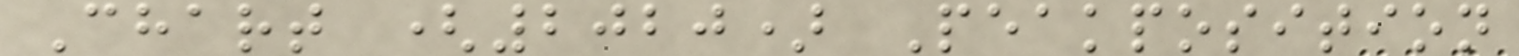Chart (2020) Peakposition
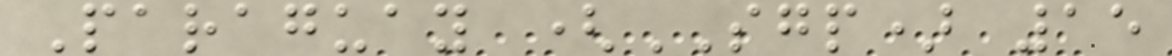Paraguay (SGP) 15
